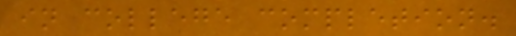in college completion.
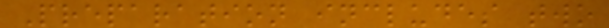Preparation includes two
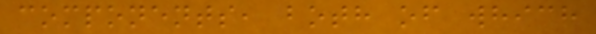components, both of which
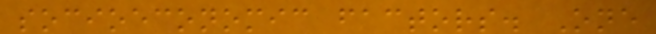socioeconomic factors. One
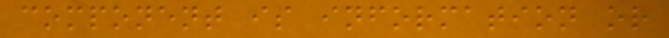component is information or
